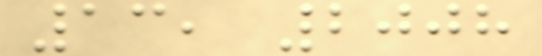13, 2008
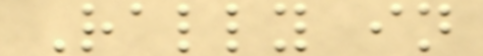Rally in
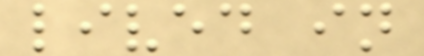lived in
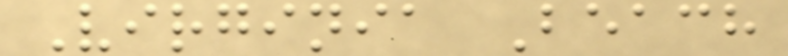Virginia Beach
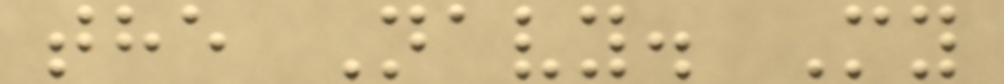the Navy. My
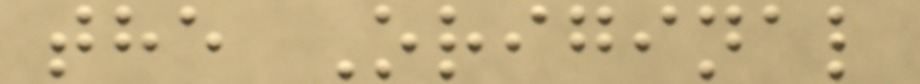the Original
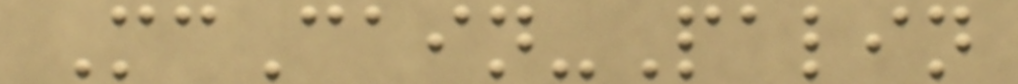McCain-Palin
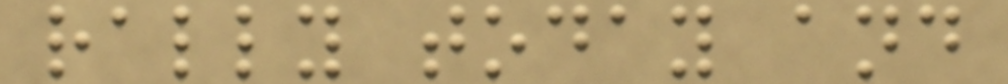rally today and
